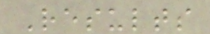Results
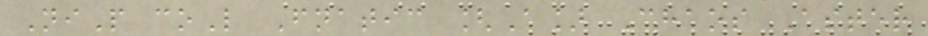NiP coL Fnatic [A] Chaos Aster
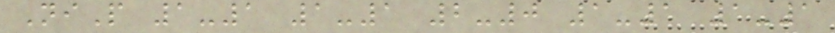NiP 1-1 1-1 2-0 1-1 1-1
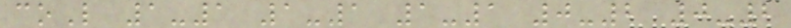coL 1-1 1-1 1-1 0-2 0-2
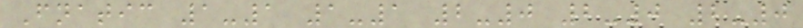Fnatic 1-1 1-1 2-0 2-0 2-0
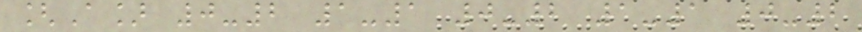[A] 0-2 1-1 0-2 1-1 0-2
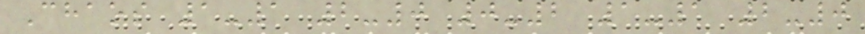Chaos 1-1 2-0 0-2 1-1 2-0
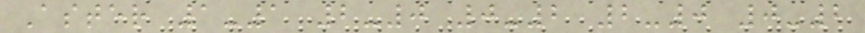Aster 1-1 2-0 0-2 2-0 0-2
